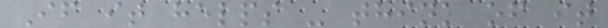If it helps - think of it
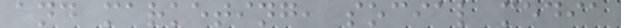and marketing, social media
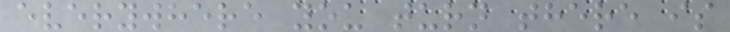everywhere you turn there is
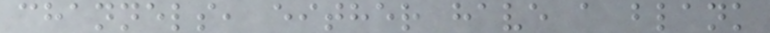channels, either have a blank
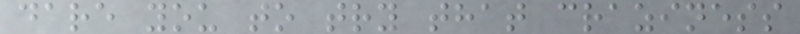dare you to try that craziness
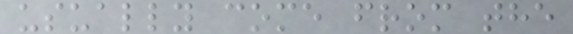usually come from the
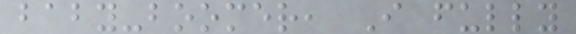baby-boomer, I fully
